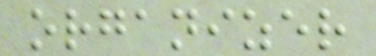organizer
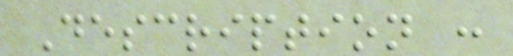Description :
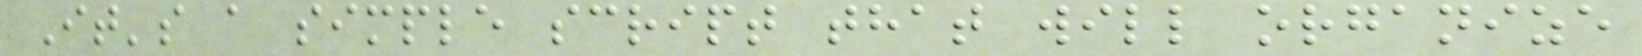It's a simple script that will organize
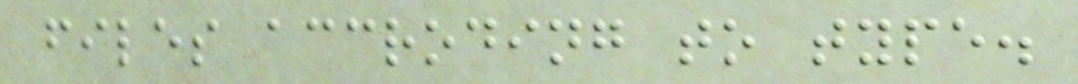files accroding to type.
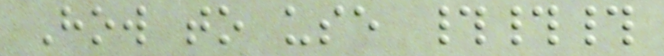How to use ###
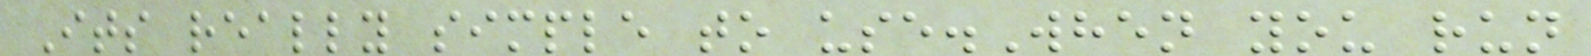Its really simple to use.When you run
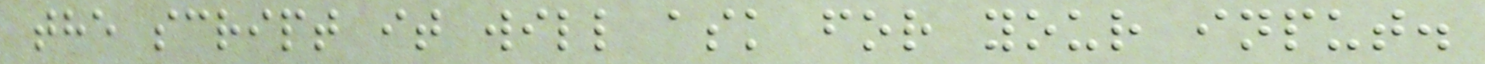the script it will ask for your input.
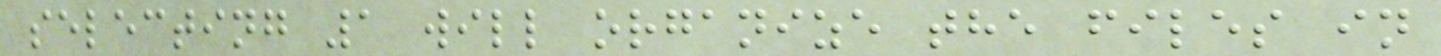selecting 1 will organize the files in
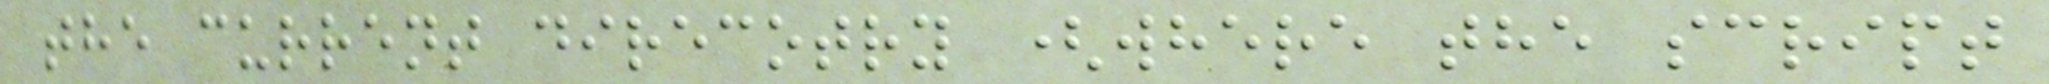the current direcotry (where the script
